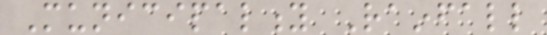Municipality Rainfall
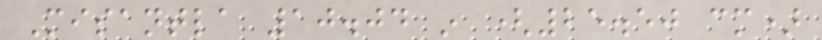Misantla 10.04 in (25.50 cm)
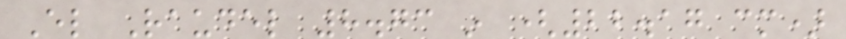El Raudel 8.73 in (22.17 cm)
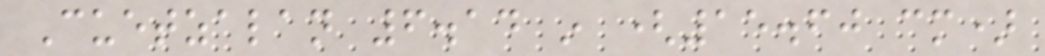Cuetzalan 6.14 in (15.60 cm)
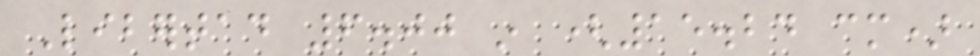Libertad 6.00 in (15.24 cm)
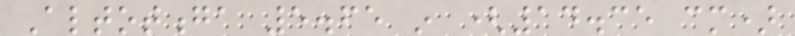Altotonga 5.65 in (14.35 cm)
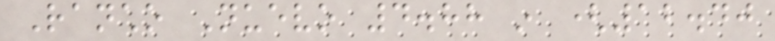Rancho Nuevo 4.88 in (12.40
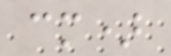cm)
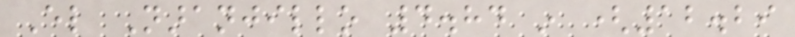El Naranjillo 4.84 in (12.29
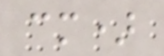cm)
